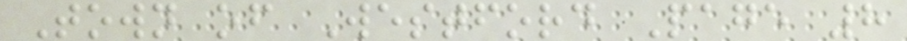Town of Westford Page 8
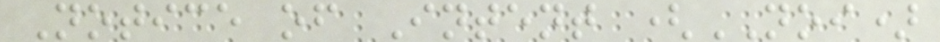Notice of Intent (NOI)
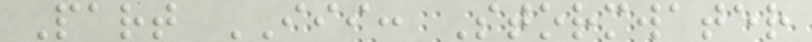Part III: Stormwater
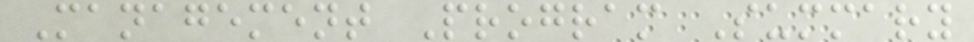Management Program Summary
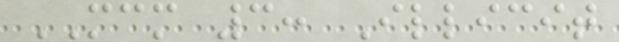MCM 3: Illicit
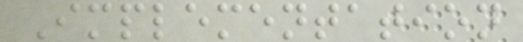Implementation
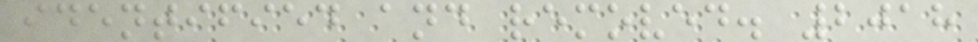identified and removed. 2018
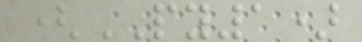(PY1)
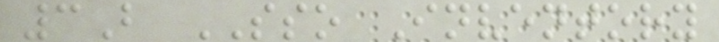3B SSO Inventory
